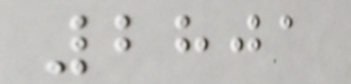2801
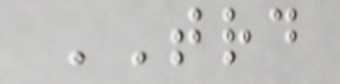TRD
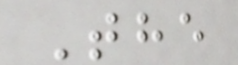The
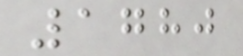1780
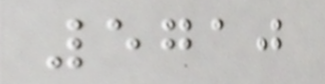5710
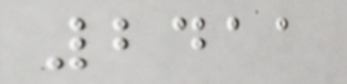2411
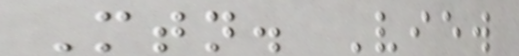Mtn. View
